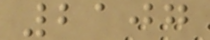2107
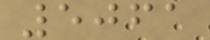5061
